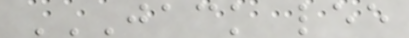JACK LEE
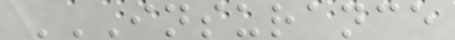INSURANCE
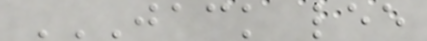JACK LEE
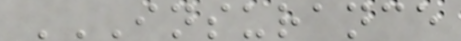INSURANCE
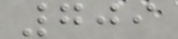709
